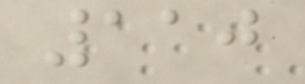110
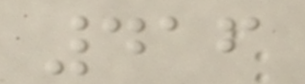416
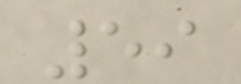59
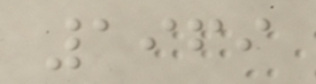1969
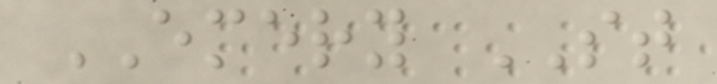EMERY ST
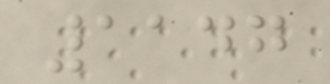1147
